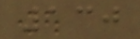130
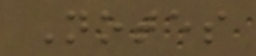Notes
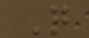Q
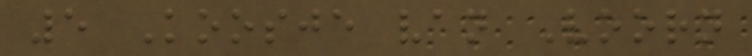5 Koosje van Voorn
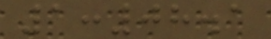1:08.1
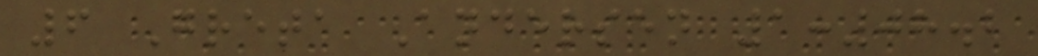6 Greta Andersen 1:08.2
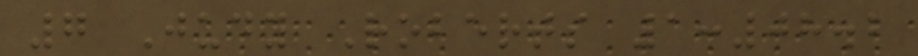7 Judy Roberts 1:08.2
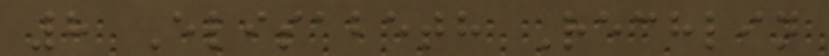8 Elisabeth Rechlin
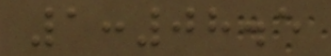1:08.5
